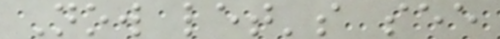Now let's see
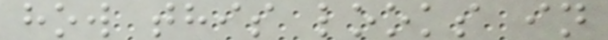how this looks in
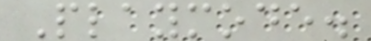Playmode.
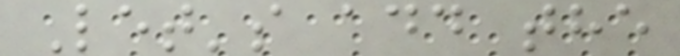Let's add the
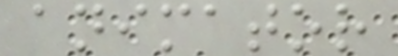animator
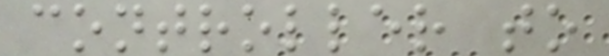controller to
